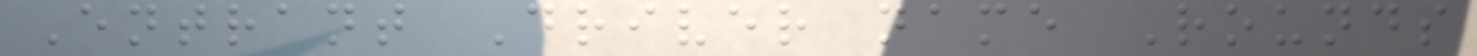Entrant Driver name Rounds
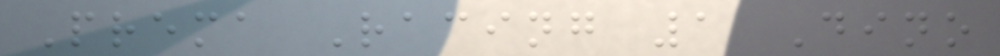Prema Racing 1 Dino
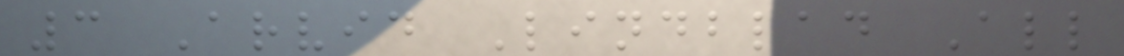3 Arvid Lindblad All
